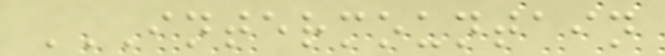INTERMOUNTAIN
